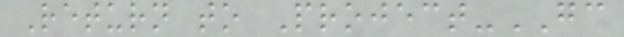Return to Project-GC
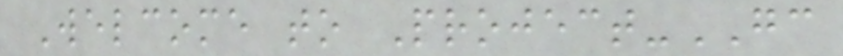Welcome to Project-GC
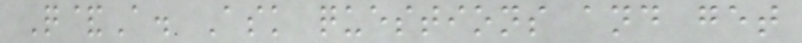Q&A. Ask questions and get
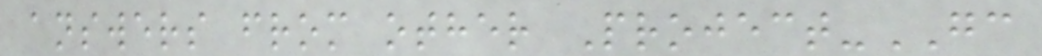answers from other Project-GC
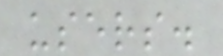users.
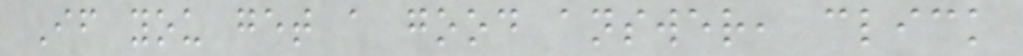If you get a good answer, click
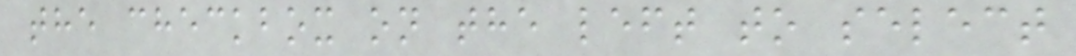the checkbox on the left to select
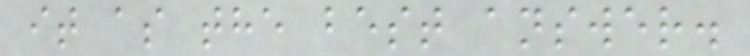it as the best answer.
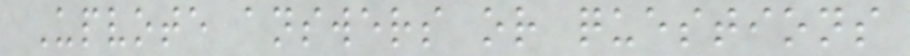Upvote answers or questions
